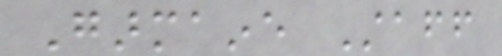Garmaine Staff
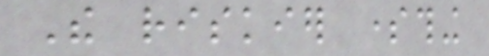The riskier something
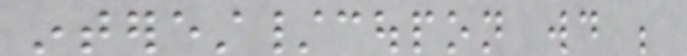interest/coupon would be
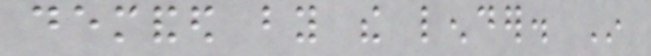demanded by the lender. In
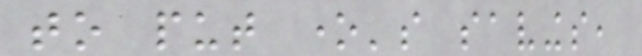to put one's savings,
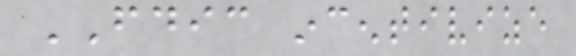FDIC incentivize
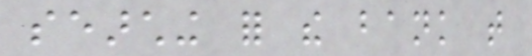searching for the bank that
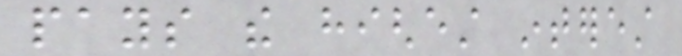pays the highest interest
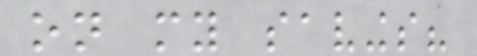on my savings?
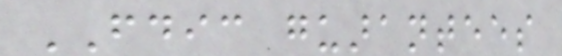FDIC guarantees
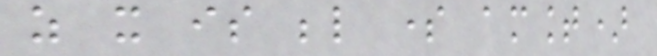as it is below some amount)
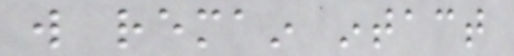will remain intact
